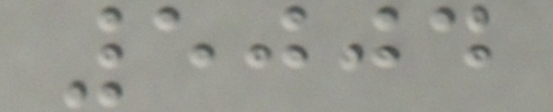5004
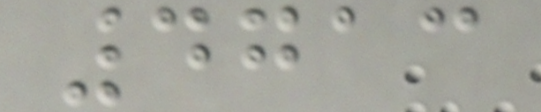4713
